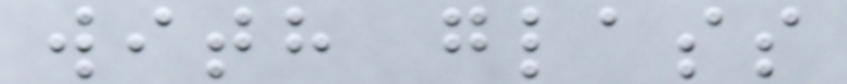with glass
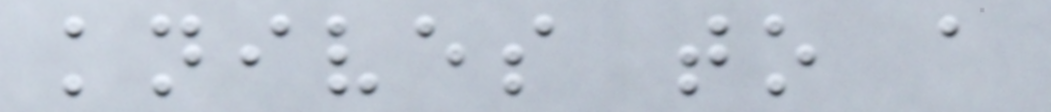knives to a
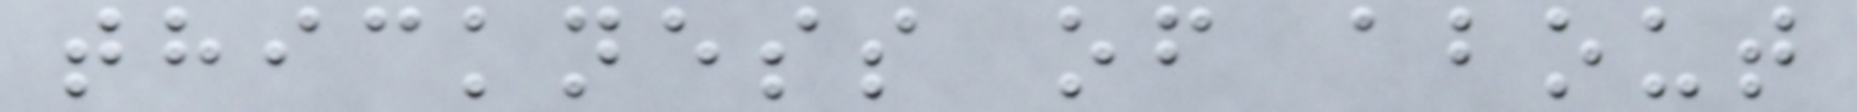thickness of about
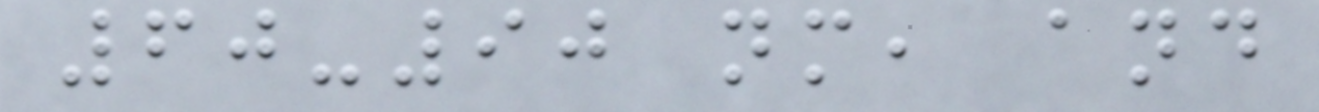60-90 nm, and
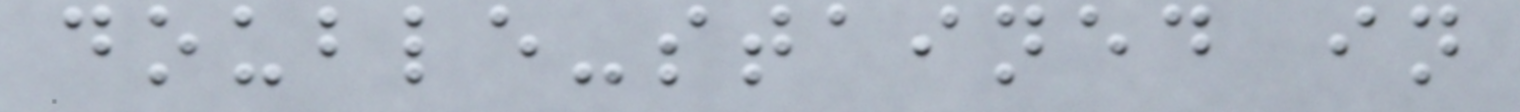double-stained in
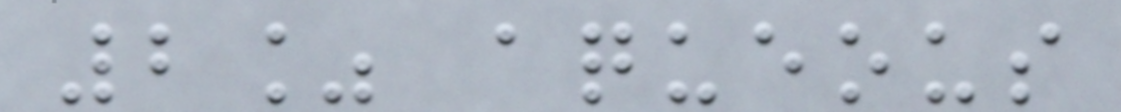2% aqueous
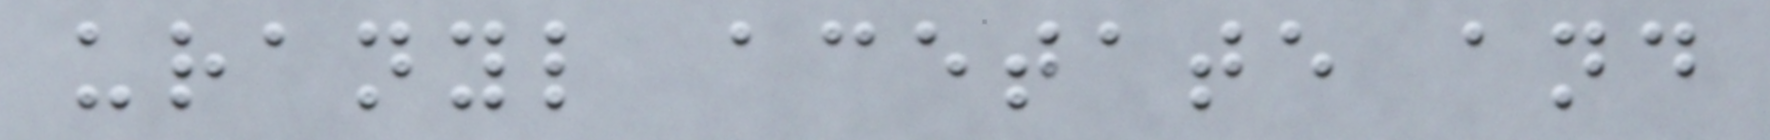uranyl acetate and
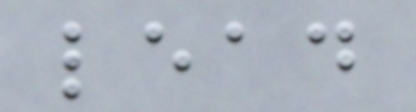lead
